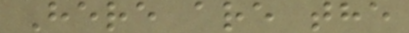Here are the
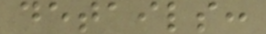details:
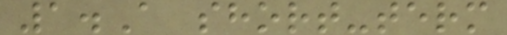1.A short-term
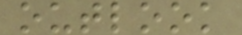outlook
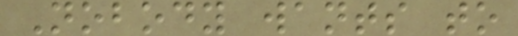Nobody wants to
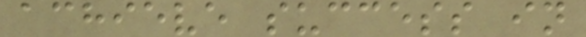achieve success in
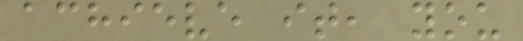achieve it, you
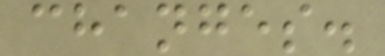changes.
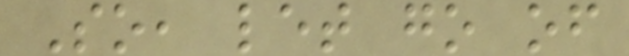So, let go of
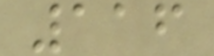116
